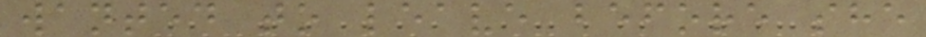wanted to leave before she
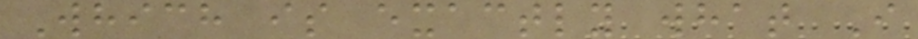Which is exactly what I
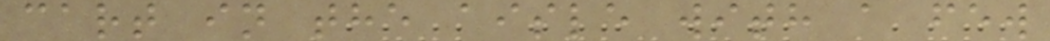cart in the aisle with a few
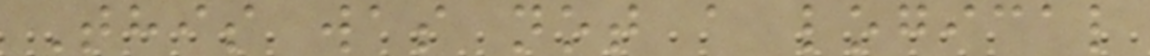This was not a logical
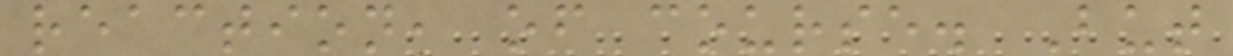reaction, of course. But
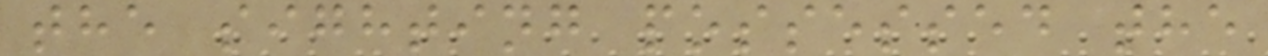the sighting possessed the
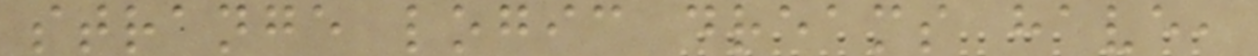strange logic dreams have,
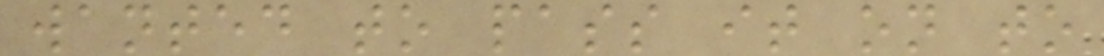wanted to pass it on to
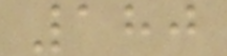180
